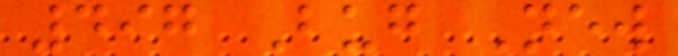497 Bug New
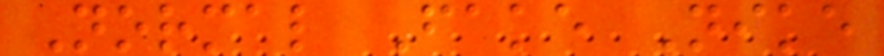Normal Fake Nike
